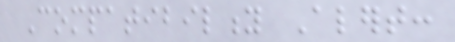Compatibility Alert:
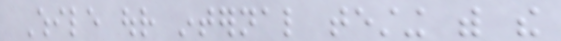While our internal testing with the
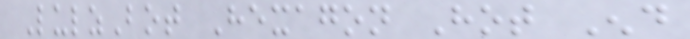LulzBot Hexagon Hot End
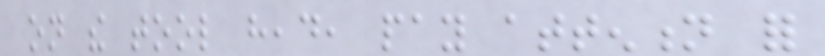on the tool head, pay attention for
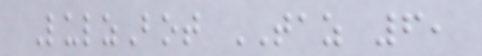LulzBot TAZ 6,
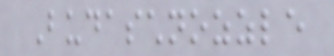Budaschnozzle
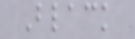Black
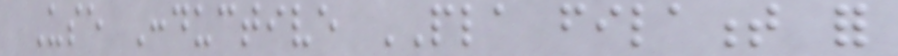Use Conductive PLA filament for
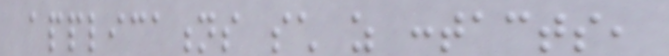applications such as contacts,
